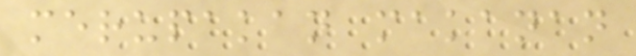merupakan makanan
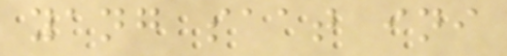yang saat ini
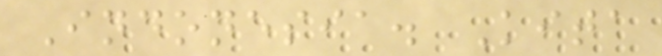Indonesia. Kita
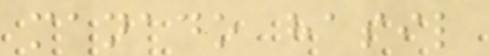manado hasil
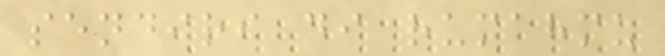sendiri di rumahmu
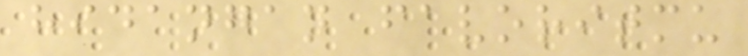hidangan favoritmu
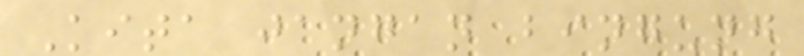Kita jangan bingung
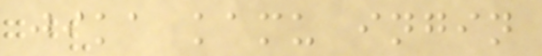jika kamu ingin
